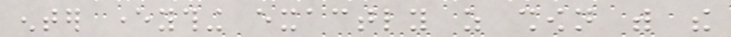enter everything exactly as shown with the
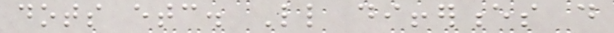dots etc. Little differences do
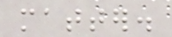matter.
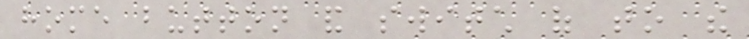home button and switch of to the
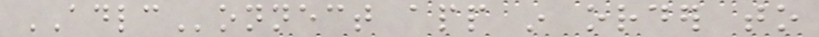ADLConnect app in order to
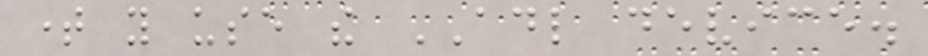time you use the ADL device.
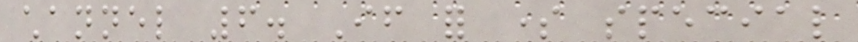channel 6. If for some special
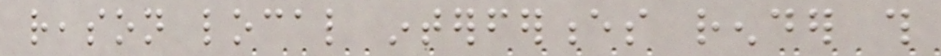reason local interferences render this
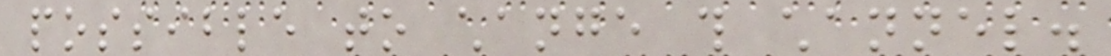possible to change this channel.
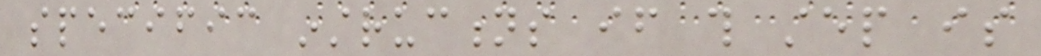specific instructions if this step is
